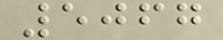5067
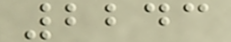2243
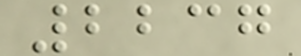2237
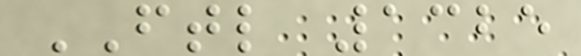FTL 1325
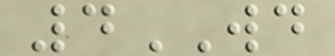4WD
